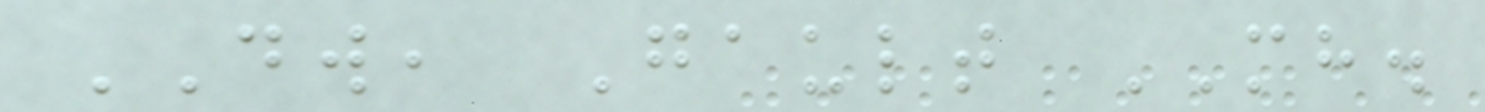DW, Gault MH.
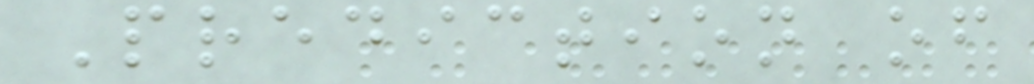Prediction of
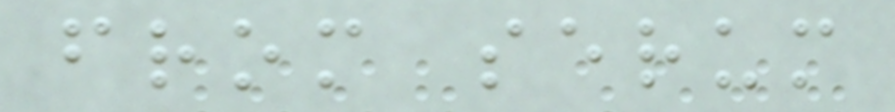from serum
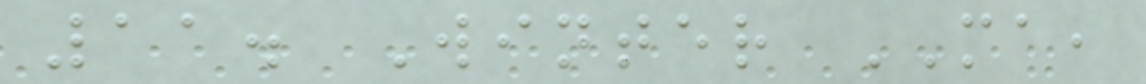11. Winter MA,
